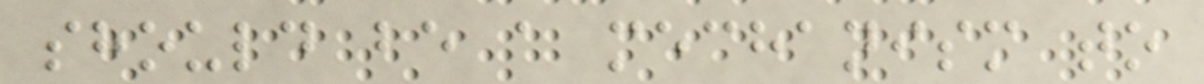should be a mechanism to
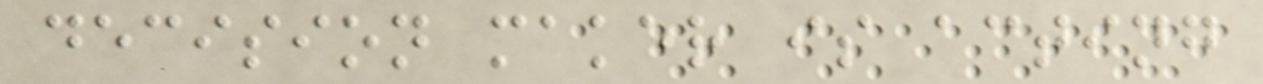decision maker is acting
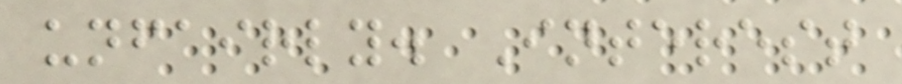unfairly. Interest
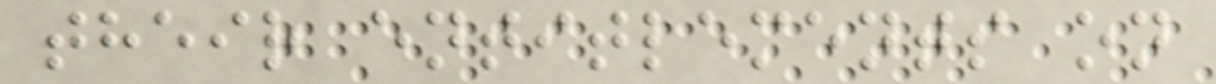their entitlements on
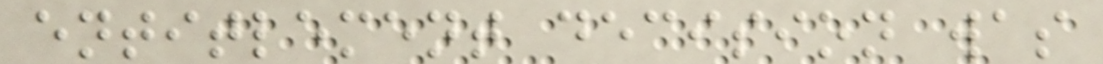entitlement decision was
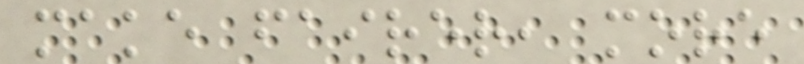make fairer, more
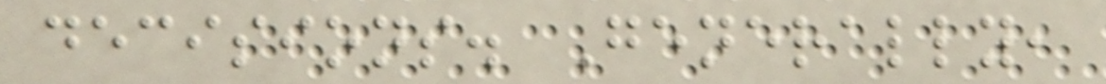decisions. Generally,
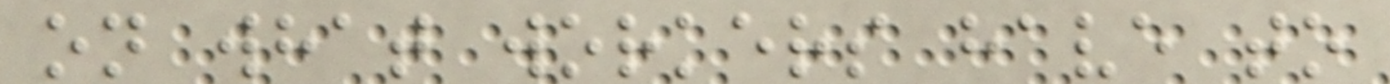on what workers have to
